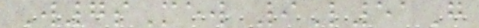W7sMew 9L51G
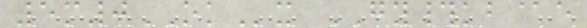5m0OKx GY#kb@e
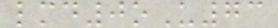lmd0oU73
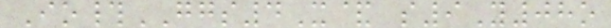Io#GGS4X& s9Y08o
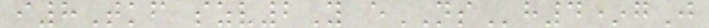i8Tkf szv2Y eNSh4*gJ
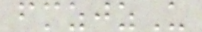fmzjzU
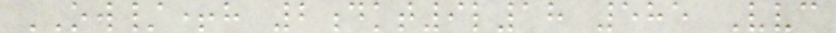OW/+h 2dkt9l18 585 Vvc
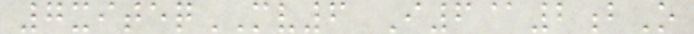7xiteqMV6 I6@2bO
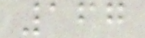167
